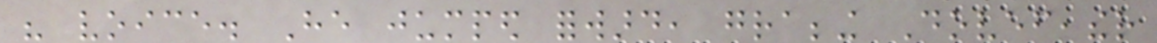his voice. He jumped forward, grabbing Dovefeather
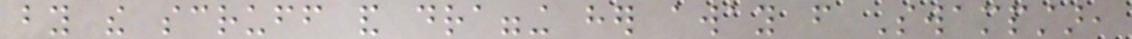by the scruff and dragging her away from Swampstar,
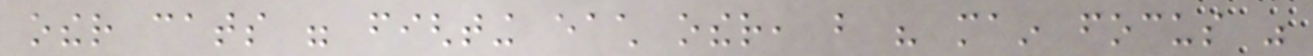other cats were fighting each other, but his main focus was
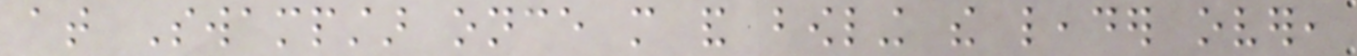at Swampstar once more and bowling the leader over,
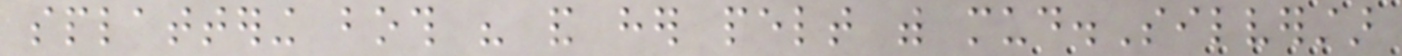splattering both his and her pelt with mud.Silverstar
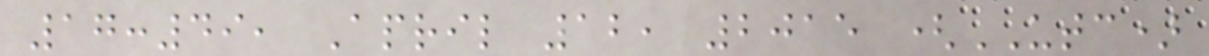17:49, April 12, 2015 (UTC)
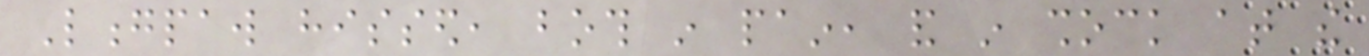Longpaw hissed, both in pain, and in shock at the
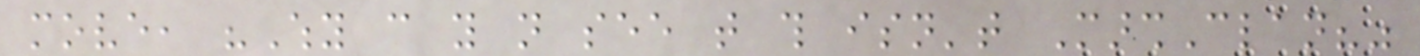move, "Why can you not see that this isn't MarshClan?"
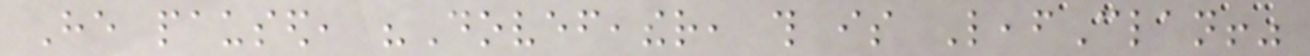He paused, "Dovefeather, this is LeafClan!"
